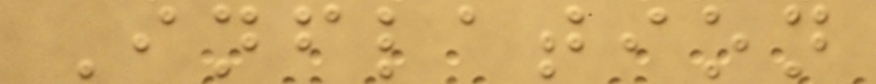Inflation
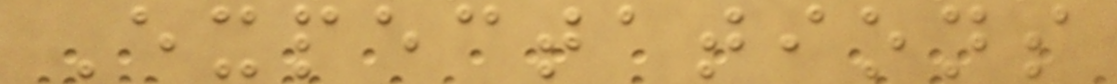Expectations
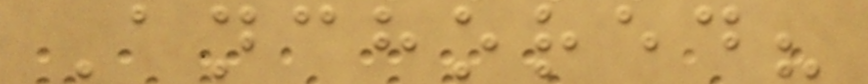Anchored?
